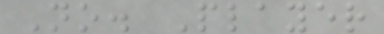No. Player
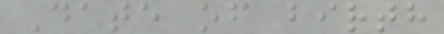Date of birth
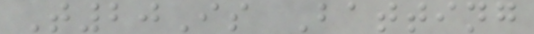T20Is Batting
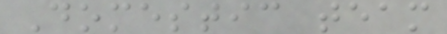Domestic team
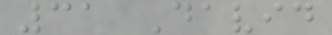31 David
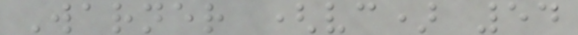Warner (vc) 54
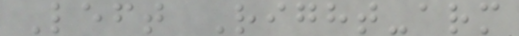Left Right-arm
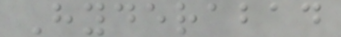Hyderabad
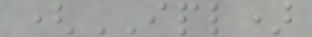(IPL)
